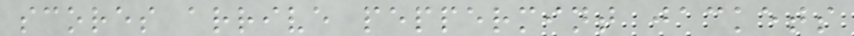scores arrive peppermint jackets
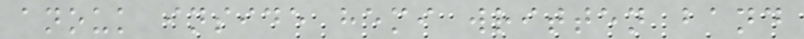anouk inside hemi written band
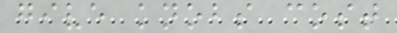give knobs cost
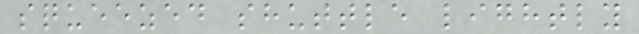squeezed shuttle lightly
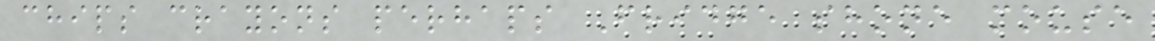chips crayons perhaps Fridge shone mouse
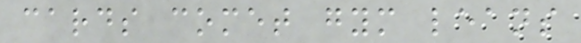cards comet gym leans
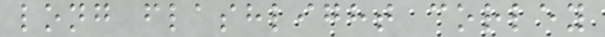long flashlight corley
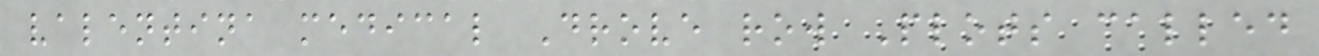valentina medical Drove row Plots called
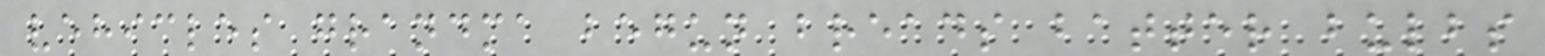vehicles grandma begun breads batter bulbs
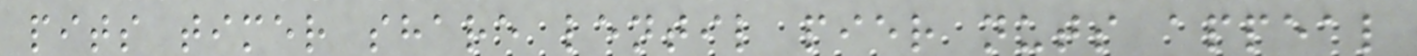pits timer share lentil pier nuts appeal
